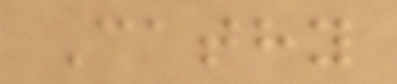Cathy
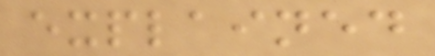explained
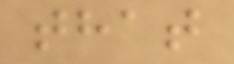that
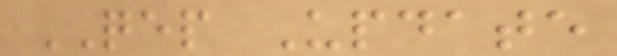QEP Update
